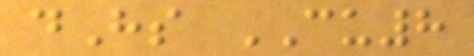dHs CU8
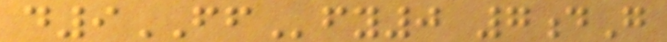d9FFfy0 7dG
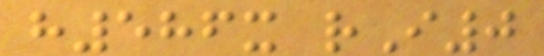h586x rI0
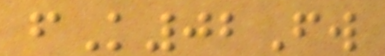fK02Fw
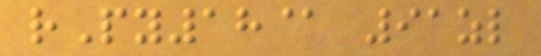rPy18@ 91zl
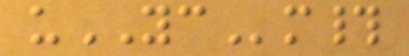uYCm#
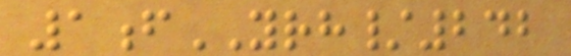1fYRH/242
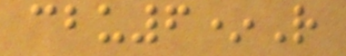cbu6*R
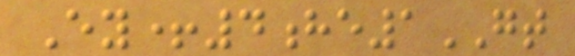Ey+4he1GT
